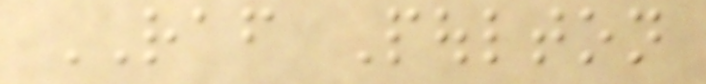RAF Poulton
